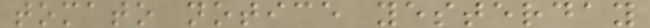tomato notice yesterday
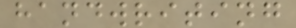handwriting
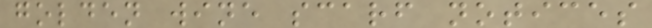golden wine scarf notices
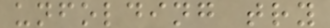unfolding try
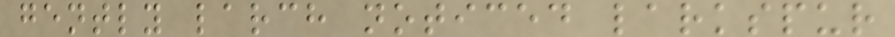gently larch noticed larkspur
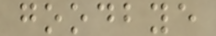goodbye
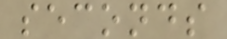seconds
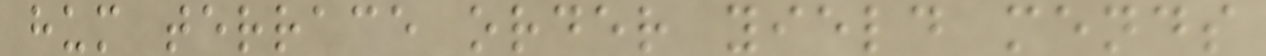hum terrace order yield mends
